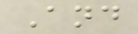And
